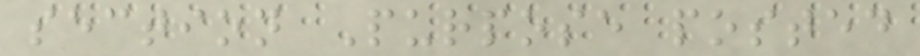section Purpose posted
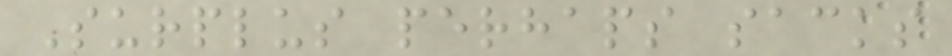Surplus perhaps sacks
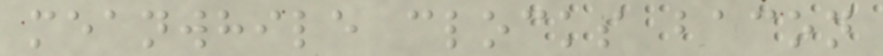meanwhile clocks bacon
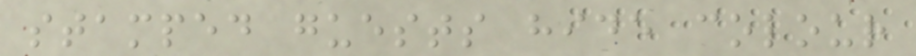stamped guests hide colour
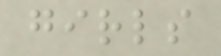girls
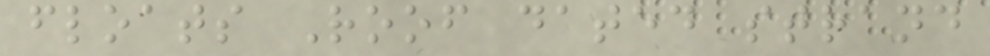floats Roof dated strand
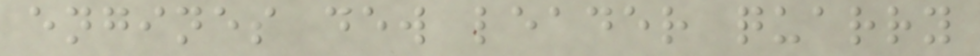engines dew leader quarry
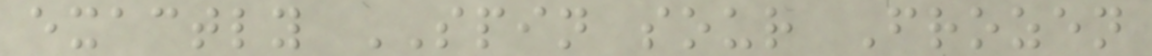exactly SPIN sour Frozen
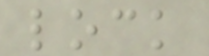lock
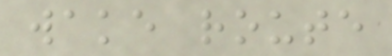wake route
